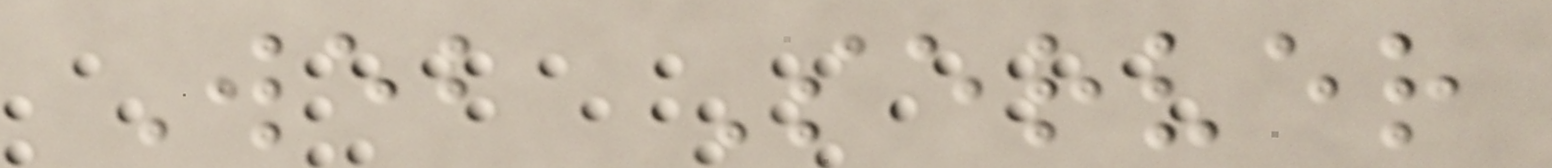Web Server
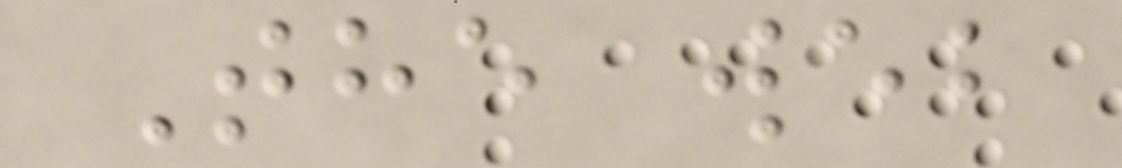The web
